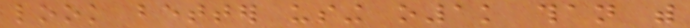look better using o1k than with
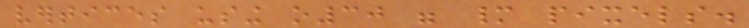vertices using o30 were many pixels.
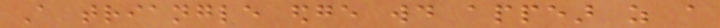A triangle edge would appear as a
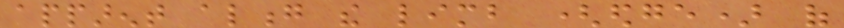apparent along the limb (edge) of
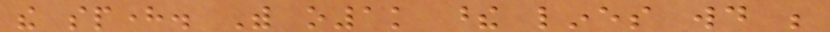the sphere. With o1k these lines would be
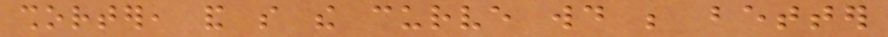shorter, and so the curve would be better
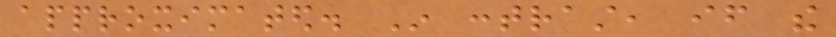approximated. In contrast, if the
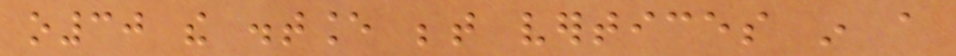o30 the distance between vertices in a
